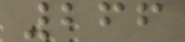266
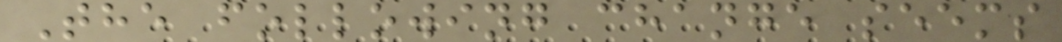The following change seems
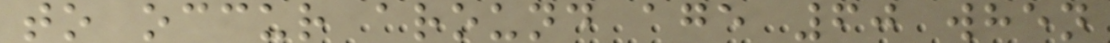to occur around age 60 when
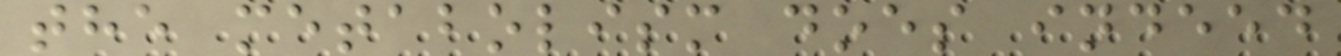the metabolism does indeed
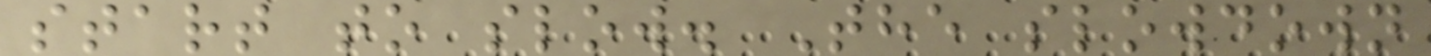start to slow. The slowdown
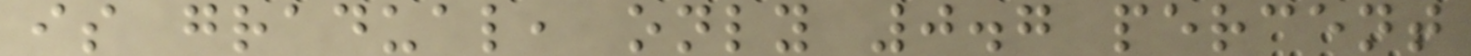is gradual, only 0.7 percent
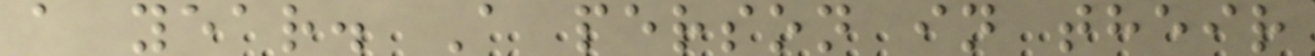a year. A person in their
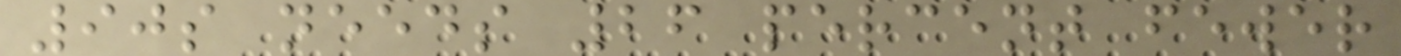90s needs 26 percent fewer
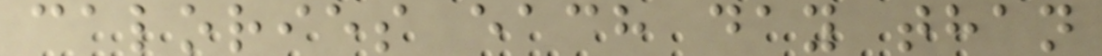calories each day than
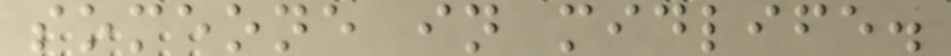someone in midlife.
